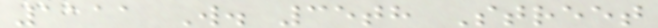1111 W. 35th Street
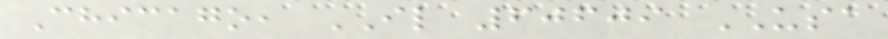Chicago, IL 60609 USA
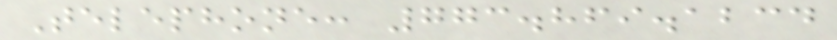Telephone: 773.869.1234
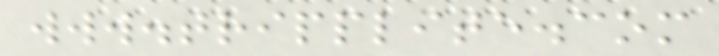www.tripplite.com
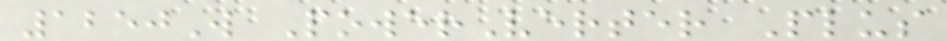1250W PowerVerter Plus
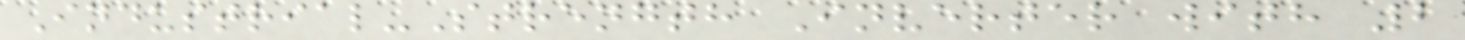Industrial-Strength Inverter with 2
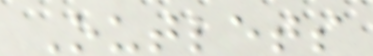Outlets
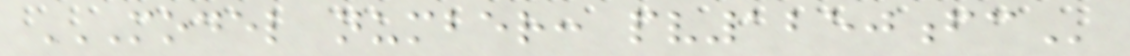MODEL NUMBER: PV1250FC
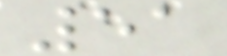51
